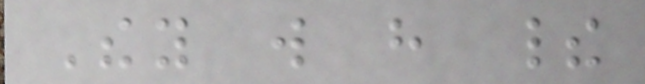They will have their
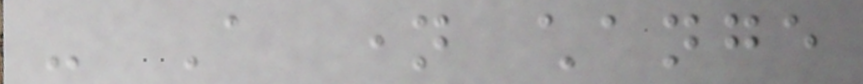- A name change
